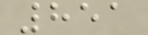851
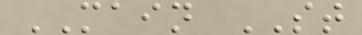MAIN ST
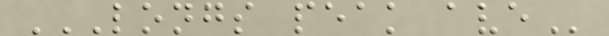LONGS PEAK AVE
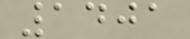1401
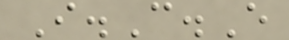I.C.E
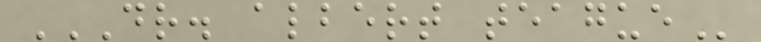DR. ALBERT TEAGUE
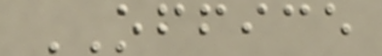OFFICE
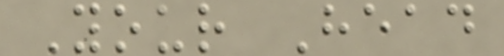Your Head
